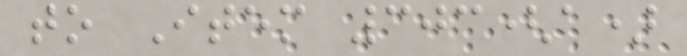to Item 303(a)
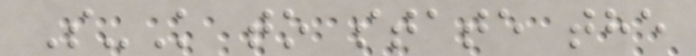S-K to state the
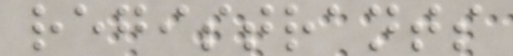registrants
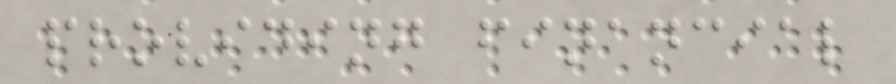providing financial
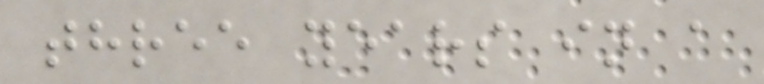three years in a
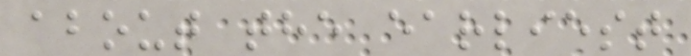about the earliest
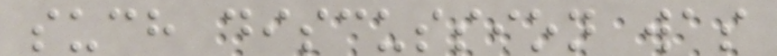such discussion was
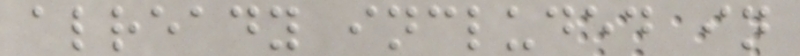already included in
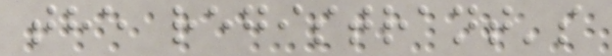the registrant's
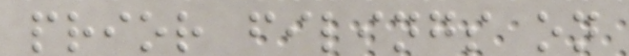prior filings on
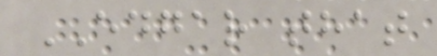EDGAR that
